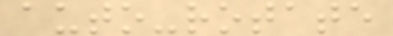auto-rotate
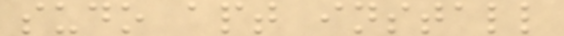sudo apt install
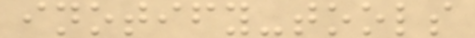inotify-tools
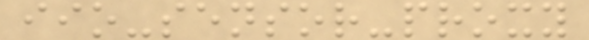iio-sensor-proxy
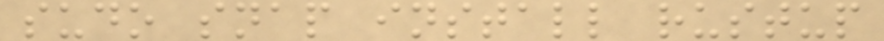sudo snap install rustup
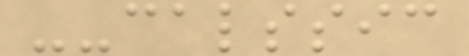--calssic
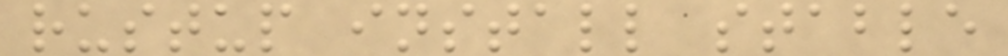rustup install stable
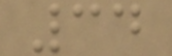34
